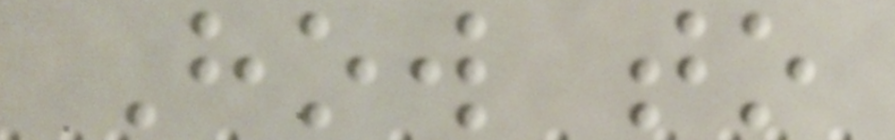How to
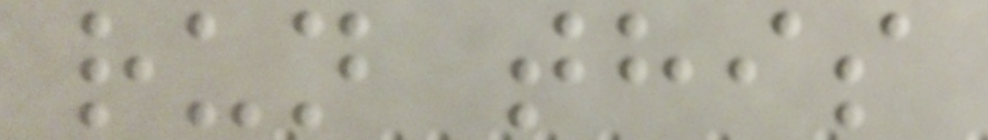run this
